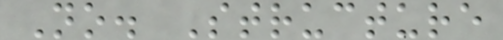No. Structure
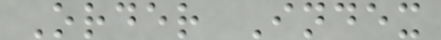Order Index
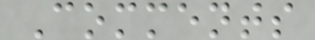Comments
